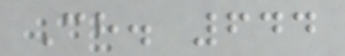Ch. 644
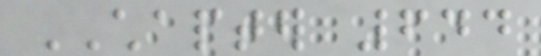CHAPTER 644
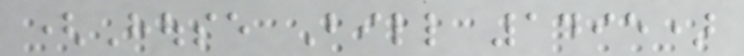(House Bill 1495)
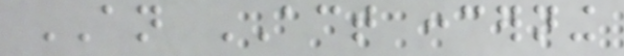AN ACT concerning
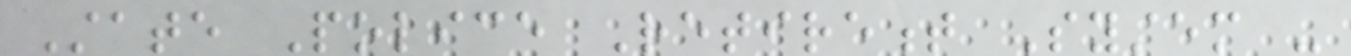State Police Retirement System -
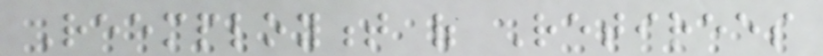Reemployment of Retirees
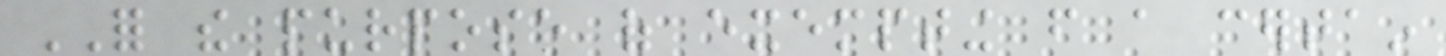FOR the purpose of exempting from a certain
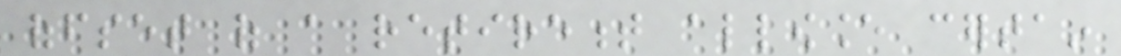offset of a retirement allowance certain
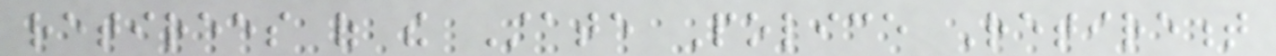retirees of the State Police Retirement
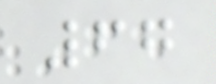67
